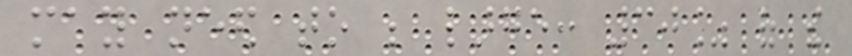may need to be large: 30% of the
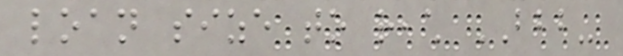loan size to reach BBB-
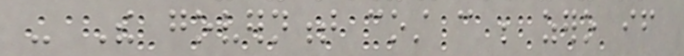- The government cost can be zero if
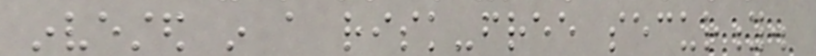invested in a risk-free security.
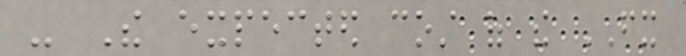- The expected cost of the FX
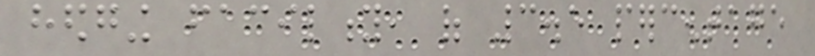hedging facility, of 3.5 percentage
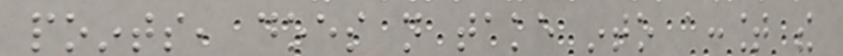points, does not take into account the
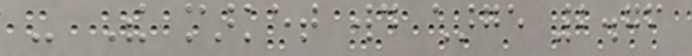- The market would charge 2.76
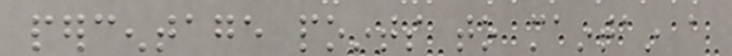percentage points to maintain a
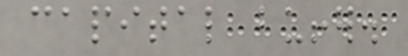capital buffer.
